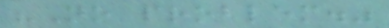"No problem."
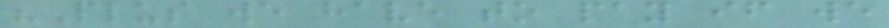"Plus we have to pay if we
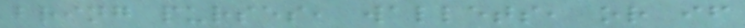bring purses, wallets, or if
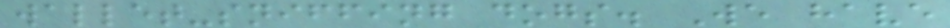wallet-sniffing dogs. We have
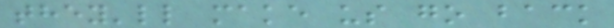they'll make us go back
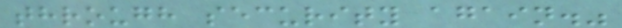through security again."
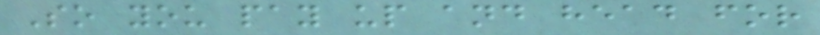So you pay up and head for
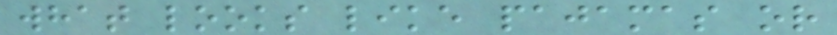what looks like pajamas or
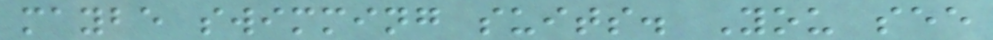maybe swimming suits. You see
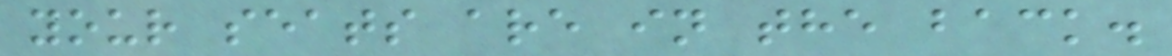your seats are in the back.
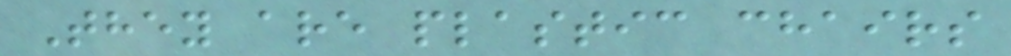They are plastic chairs
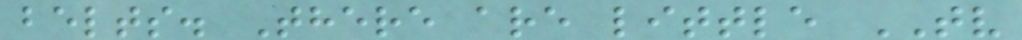belts. There are little TV
